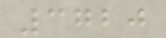3720
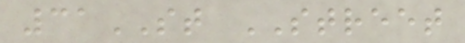31ST STREET
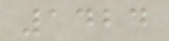1424
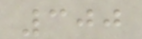300
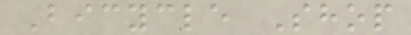Bicycle Shop
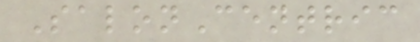SalonCentric
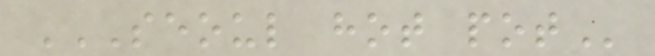SEOUL HOT POT
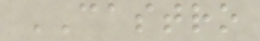CASTRO
